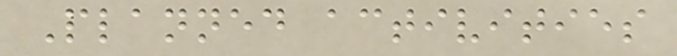Planned activities
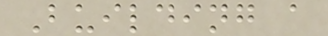Building a
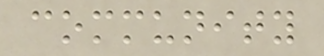community
